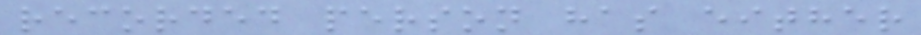recorded person has either
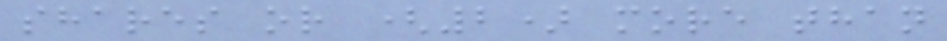shares or (2) more than
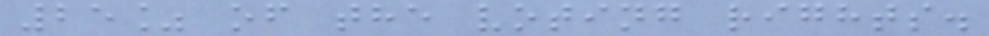25% of the voting rights.
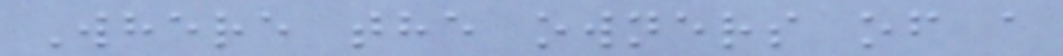Where the owners of a
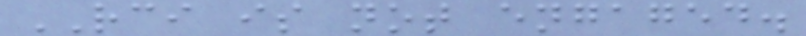RCI is not engaged.
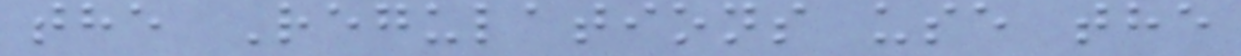the Regulations use the
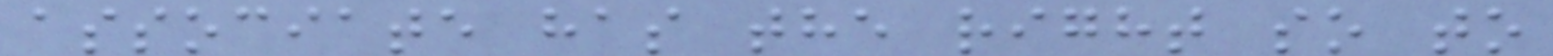associate has the right so to
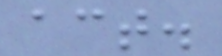act.
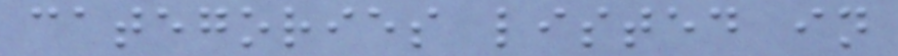categories listed in
